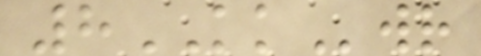8KKwr
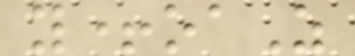y+oaZ
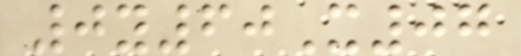0y60X07
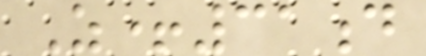Z+31d
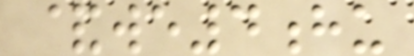&we4hu
